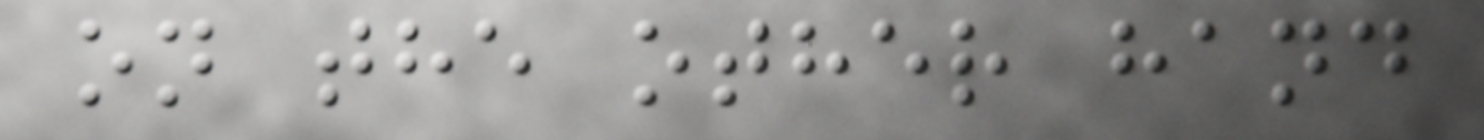on the other hand
